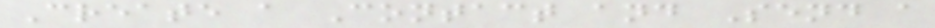Create a Contact and Send a
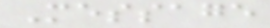Message
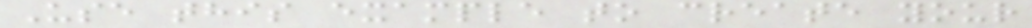Use this example to create your
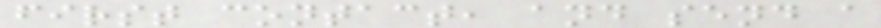first contact, and send a
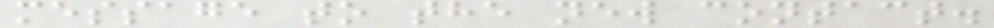message to the new contact.
